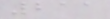211
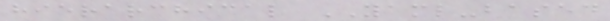hierarchical YAML-based
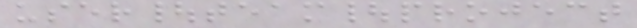user|team|project
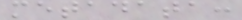metadata:
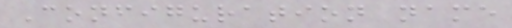Configuration name
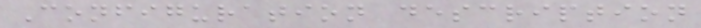Configuration description
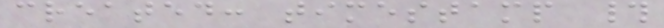created: timestamp #
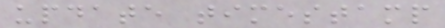update timestamp
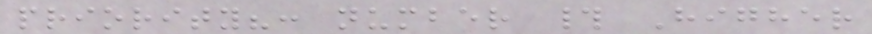priority?: number # Higher
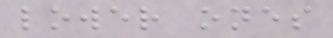lower ones
